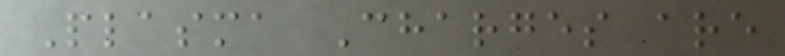Plasma Charges are
